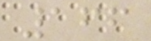166
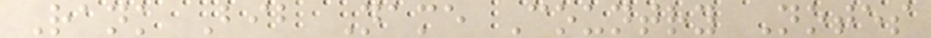Rank Bib Name Country Notes
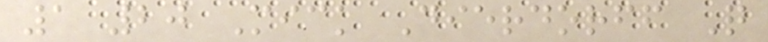1 20 Mick Dierdorff Q
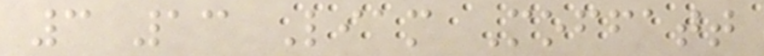3 13 Liam Moffatt
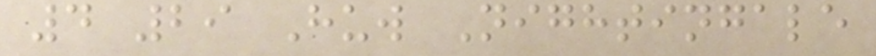4 29 Huw Nightingale
